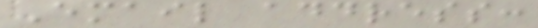Email address:
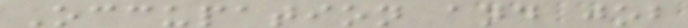Occupation and job
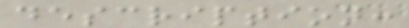description:
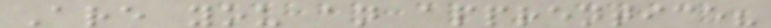Are you an apprentice?
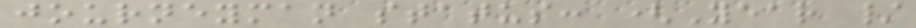journeyman status: (Year /
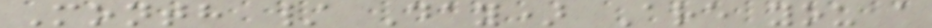Month / Day) Are you a
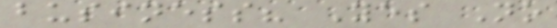business? Yes No
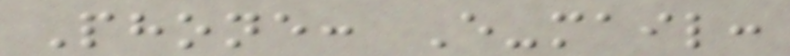Phone: E-mail:
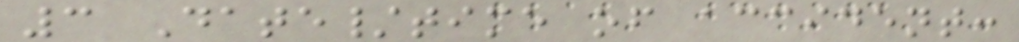3 Date/time of accident:
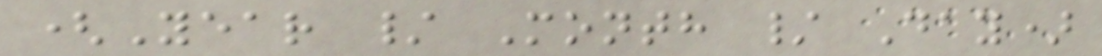(Year / Month / Day)
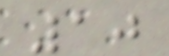10
